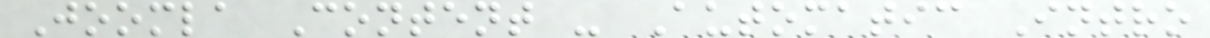Joomla Content - Automatic Intro
